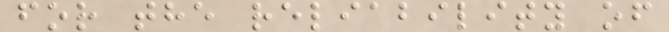for the reliability of
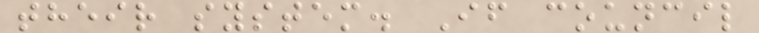their system. If council
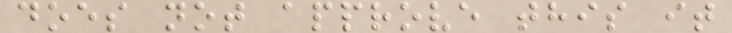does not approve this it
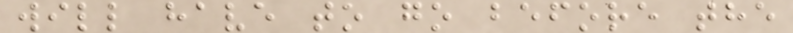will have to go before the
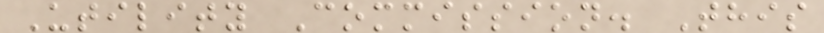Utility Commission. This
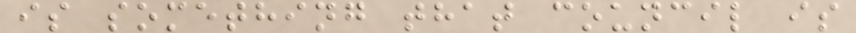is something that council is
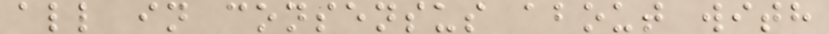all in consensus about with
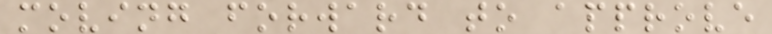moving forward to approve
